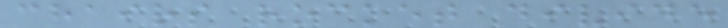chairs rocket divide
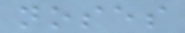noses
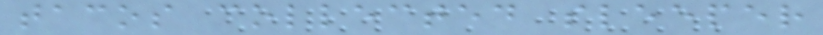tacos collected sleeper
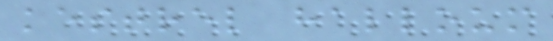kestrel halloum
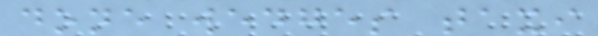done wedges taxi
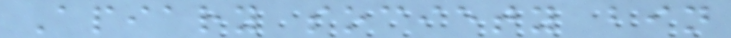Apiary society bin
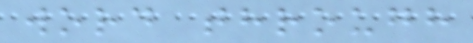word through
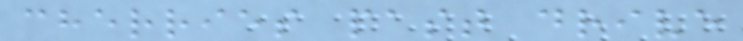cherries past drive
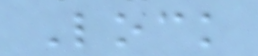Lock
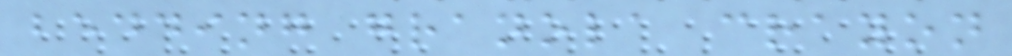bedding granola crayon
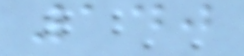140
